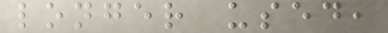longer used,
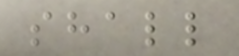shall
